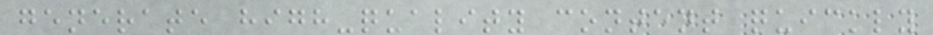generate high-quality content quickly
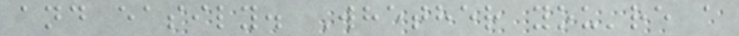and easily. Whether you're a
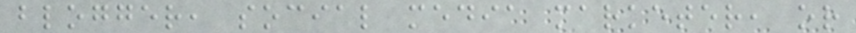blogger, social media marketer, or
